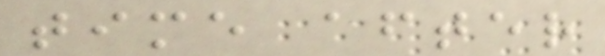time after
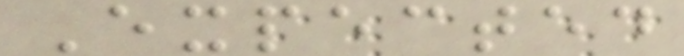Expected
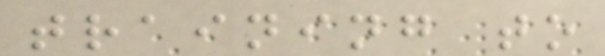training to
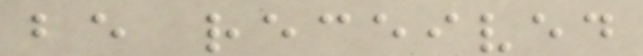be received
